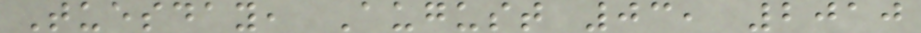Tuesday, August 03, 2010
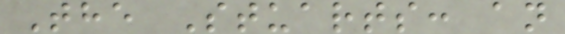The Stuarts: an
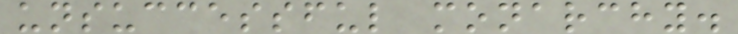unsuccessful monarchy.
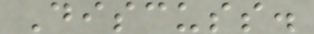Discuss.
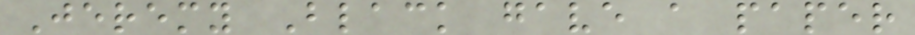Jeremy Black gave a paper
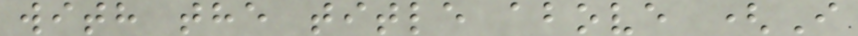with the title above (I
